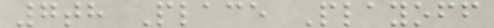7th Place Playoff
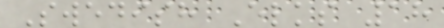Swedish Elks 18
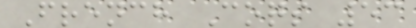French Coqs 53
